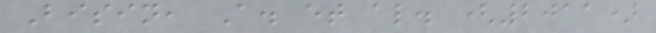Bisin, A. et al. (2011)
